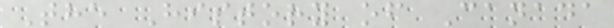The History of Canada
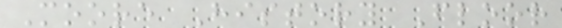Moore History Floor
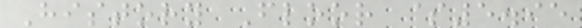History Floor $5.95
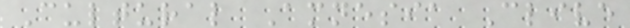Cultural Amnesia Clive
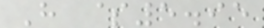H $5.95
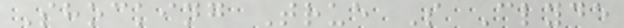Shocking True S Clyde
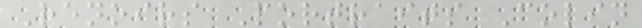Renoirs Portraits Colin
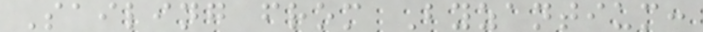Sailing from Byzantium:
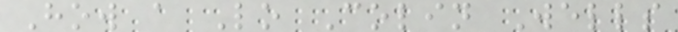How a Lo Colin Wells
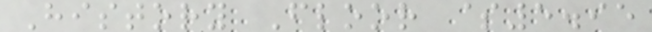History Floor $5.95
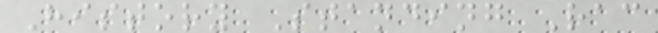History Standing Rac
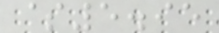$5.95
